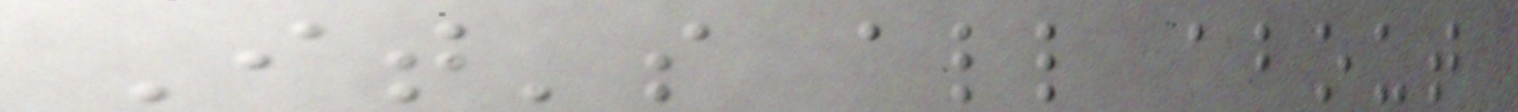It's all about
